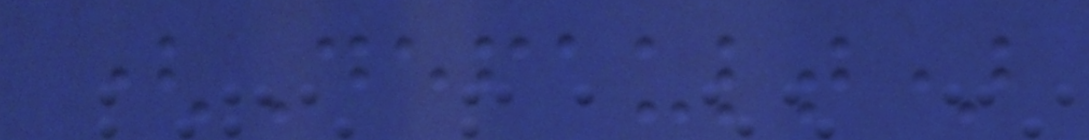(Default)
